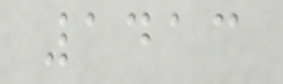1413
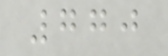770
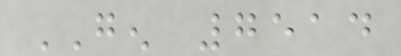GEN 7514
